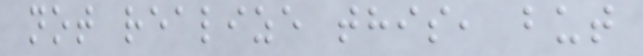not realize this, but
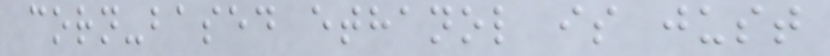corn-based ethanol is just
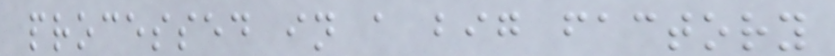processed in a big factory
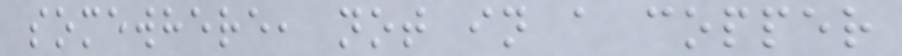somewhere, not in a copper
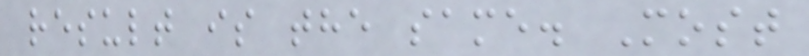result is the same. Most
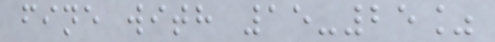fine with 15-25%
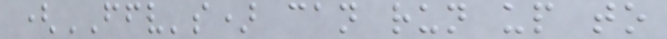(FFV's) can run up to
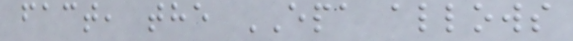fact, the EPA allows
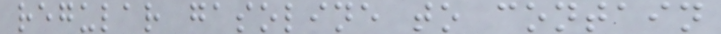regular gasoline to contain
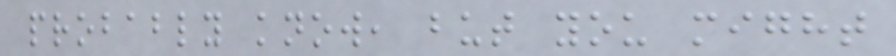probably know, but you might
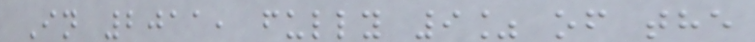In 2011, fully 9% of the
